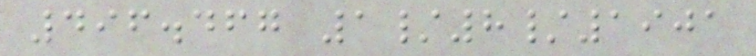496.467 1/8/1901
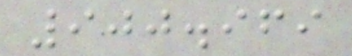900.969
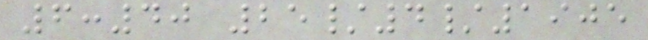6:40 25/4/1905
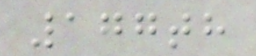177th
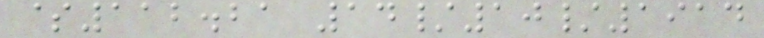$112.21 14/10/1914
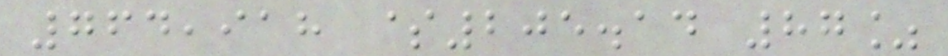764,918 $205.14 87%
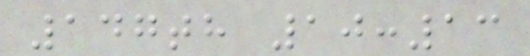147th 10:13
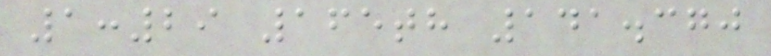1:29 165th 141.370
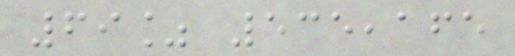69% 535,165
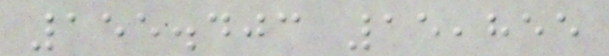155.403 15,855
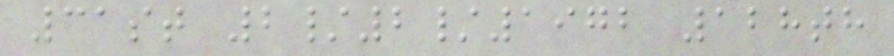31st 2/2/1972 128th
